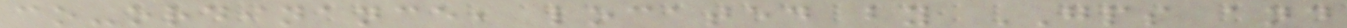co-ordinance, located by GPS and
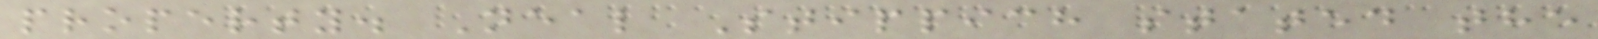property. Neal Stippich stated the
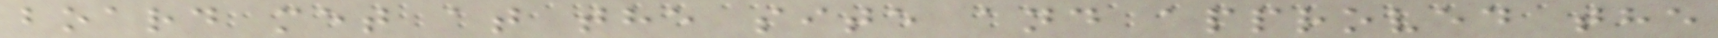board met at the site and approved the
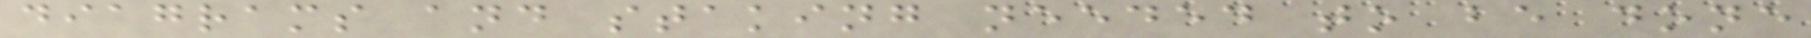diagrams and staking needed to be done
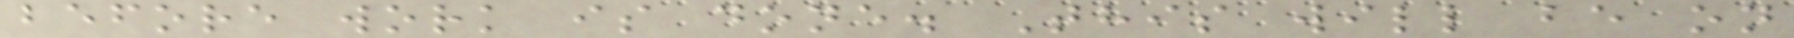before work is done. This will be on
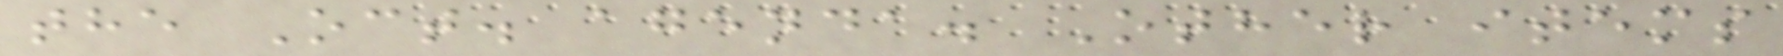the Oct. agenda. Other items
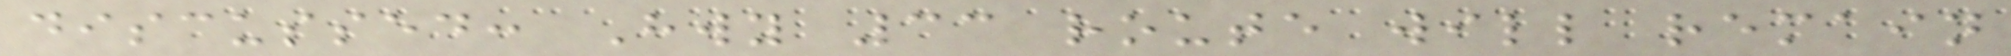discussed: Hwy 33 route will remain
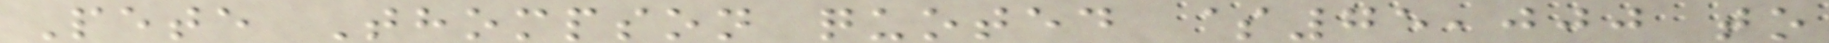Pete Thompson quoted $75,000 to
